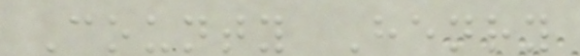County Henry
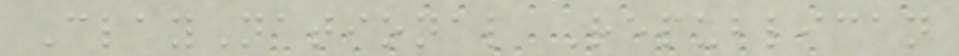ClayNational Republican
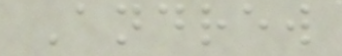Andrew
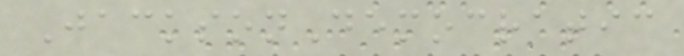JacksonDemocratic
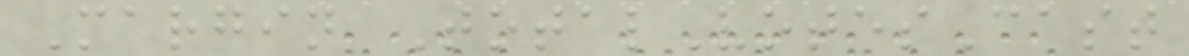Margin TotalVotesCast
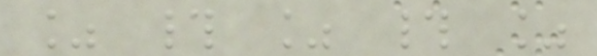% # % # %
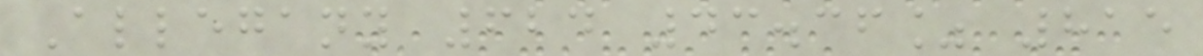Allegany 624 43.36% 815
